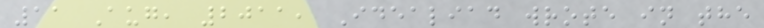11 Aug, 2011, Idealiad wrote in the
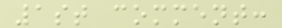1st comment:
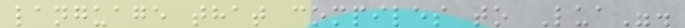language that compiles to Lua".
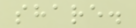share.
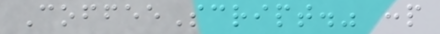CoffeeScript." :p
